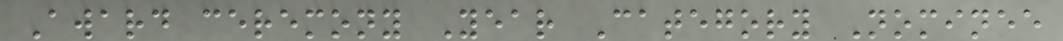Award ceremony Year Category Nominee
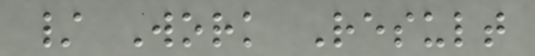/ Work Result
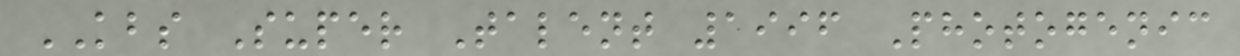KBS Super Talent 1996 Photogenic
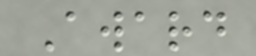Award
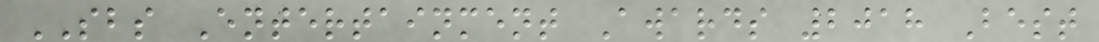SBS Entertainment Awards 2018 Best
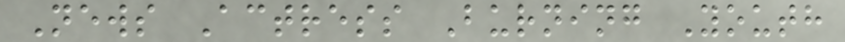News Actress Burning Youth
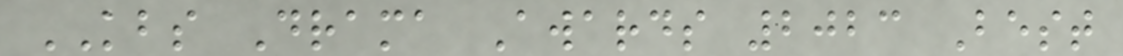KBS Drama Awards 2023 Best
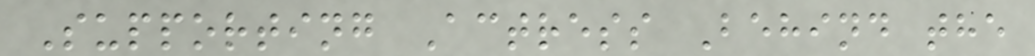Supporting Actress Behind the
